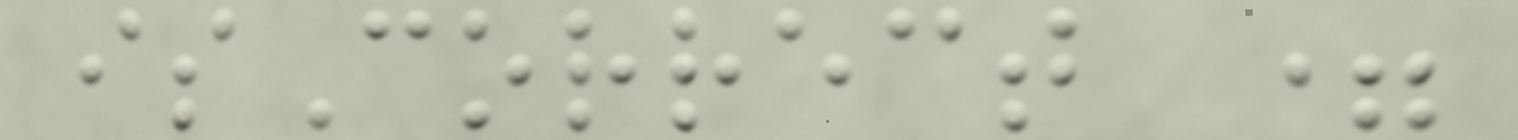isCorrect =
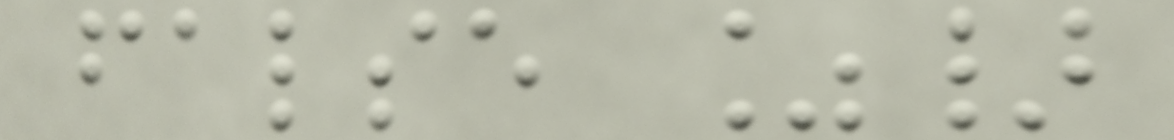false %}
